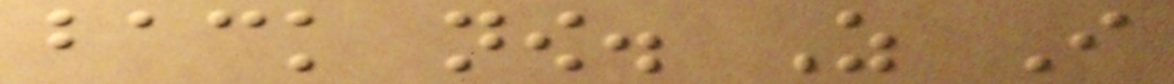back now. As I
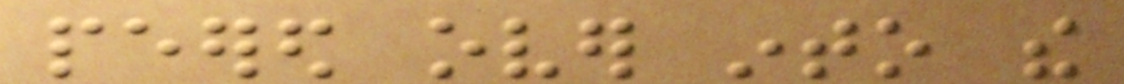peered over into the
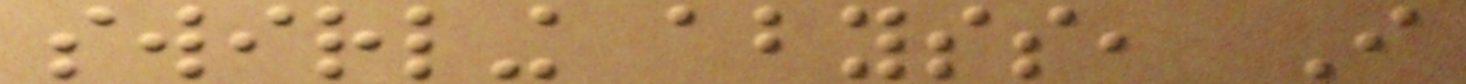swirling abyss, I
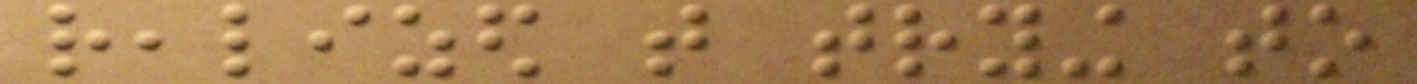realized that trying to
